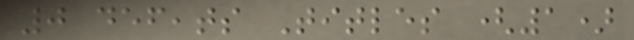0 defeats Titles (1)
